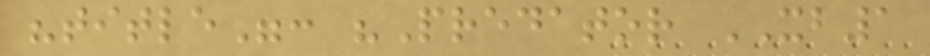"title": "Predator XB1
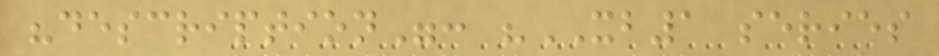"description": "XB1 series
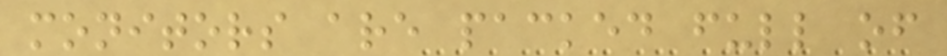monitors are packed full of
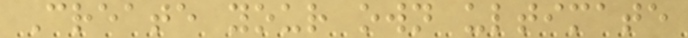Create your own ultimate
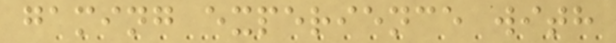gaming experience with
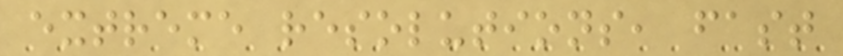extreme resolutions, fast
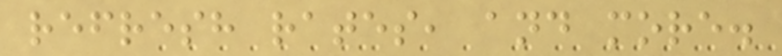refresh rates, and more.
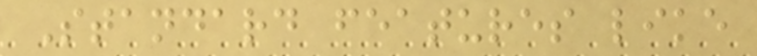Standard features like
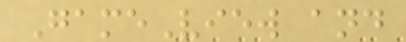GameView and
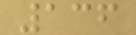136
